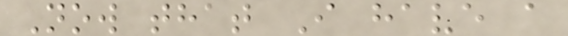Now that I have a
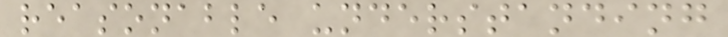reasonable understanding
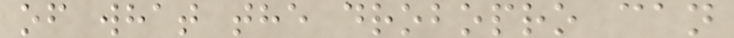of what the drobopro can
